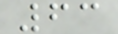63
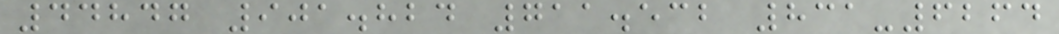44847 901.824 711.532 831-6264
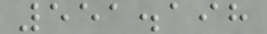551.198
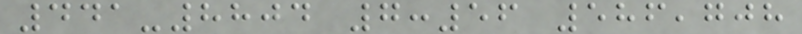441-8804 7:56 586,708
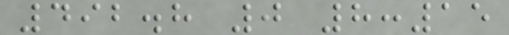492.8 0 8:15
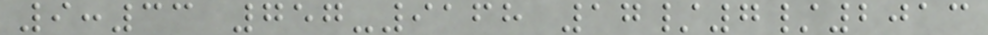9:33 757-9168 17/7/2013
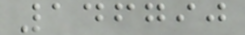146790
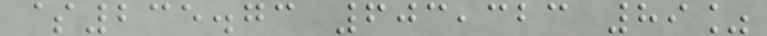$235.73 603,323 89%
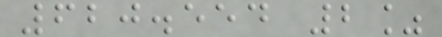620.554 2%
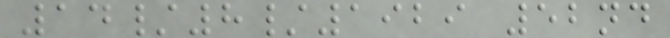14/8/1929 52nd
